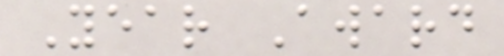Year Award
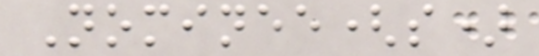Nominee(s)
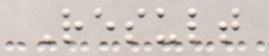Result
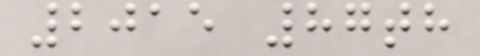2015 87th
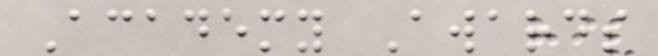Academy Awards
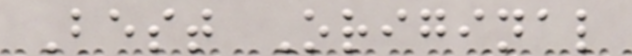Best Original
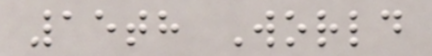15th World
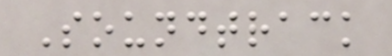Soundtrack
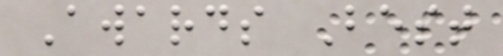Awards Best
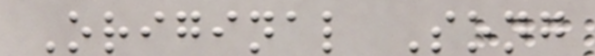Original Song
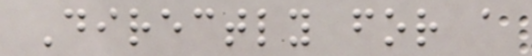Directly for a
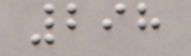298
